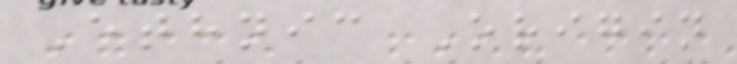Ethnic Origin
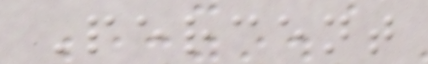Percent
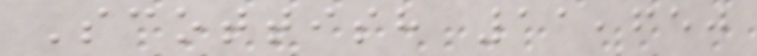Scottish 11,650
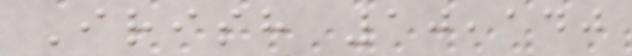Irish 10,140
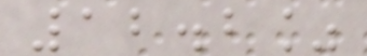12.2%
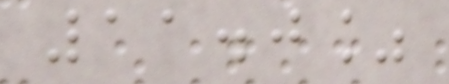11.0%
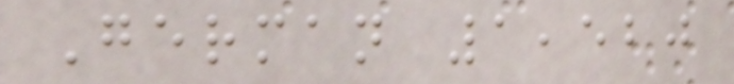German 1,520
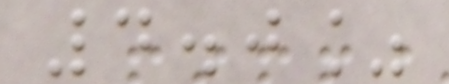4.0%
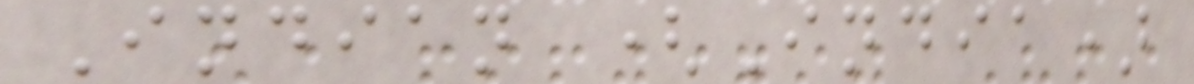Indian (India)
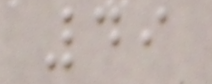49
